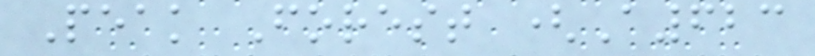Peak Forest (A623
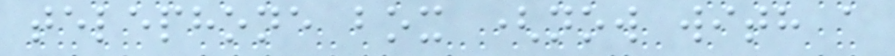telephone box (now with a
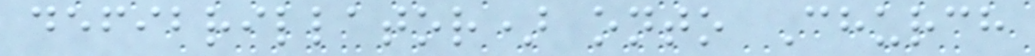defibrillator) onto Church
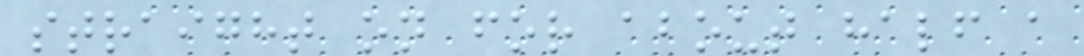straight on for about half a
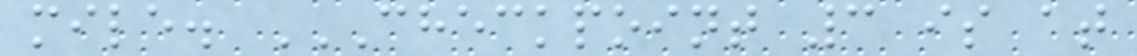mile. CHECKPOINT 3 IS AT
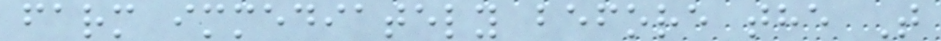farm immediately before the T
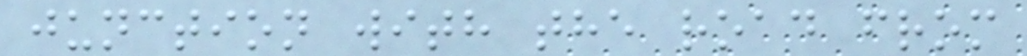junction with the road from
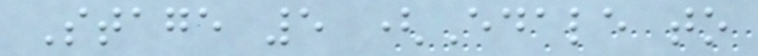Stage 5 (Edale to
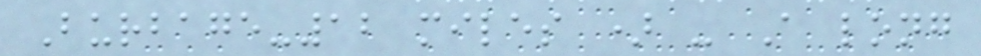Burbage-12 miles ) - A long
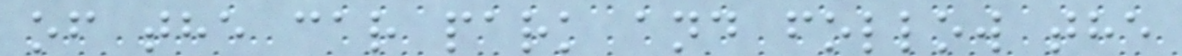of the car park and follow the
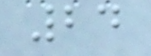24
